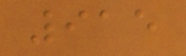915
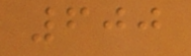600
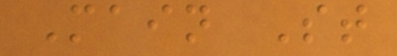Main St
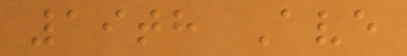19th Ave
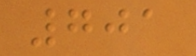701
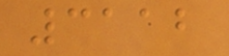3112
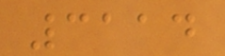3114
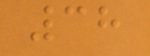38
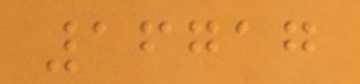16717
